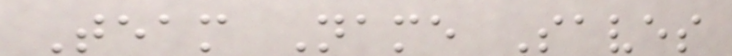Team Name Saves
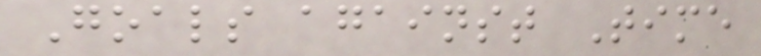Goals against Time
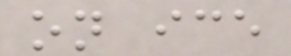on ice
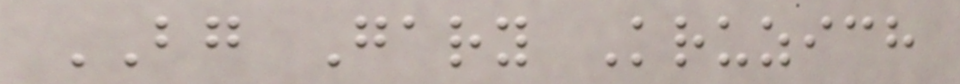BG Gary Kruzich
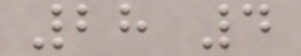28 4
